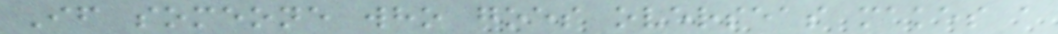If someone who goes overseas makes a
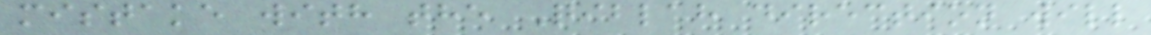mistake with the Qiblah direction will
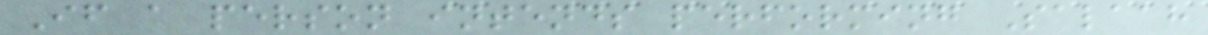If a person intends performing Salaah
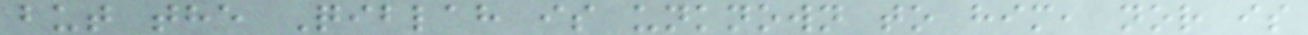but the Qiblah is unknown to him, nor is
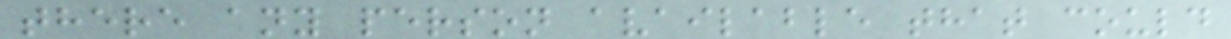there any person available that could
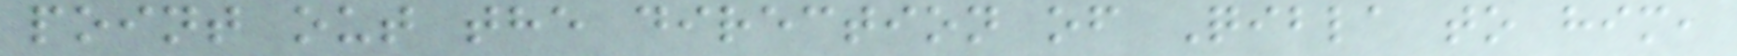point out the direction of Qibla to him,
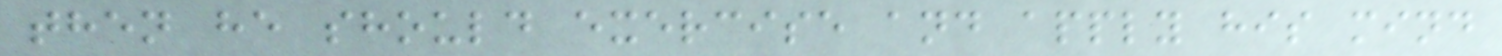then he should exercise and apply his mind
